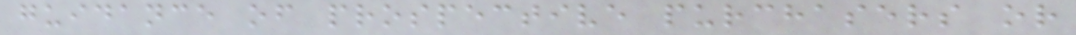guidance of prospective purchasers or
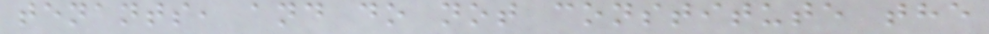tenants, and do not constitute the
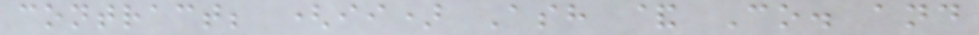contract; (ii) Ash & Co. and
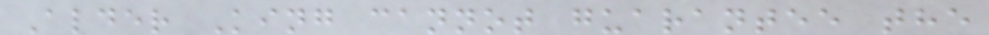Alder King cannot guarantee the
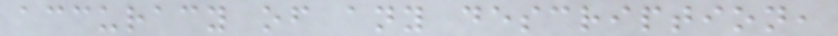accuracy of any description,
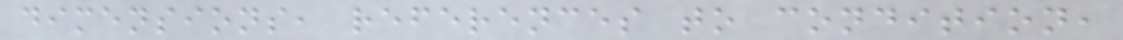dimensions, references to condition,
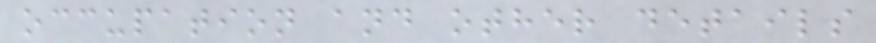occupation and other details
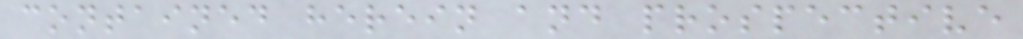contained herein and prospective
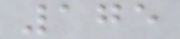175
